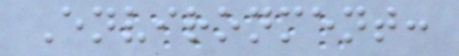Environment:
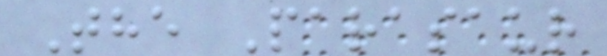The Parasaur
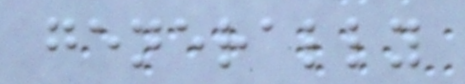generally
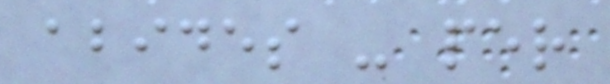abides - per
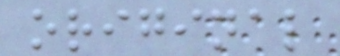original
